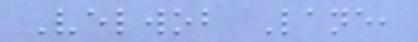Velwob Lane,
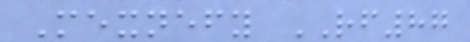Mexnefy RF87
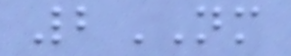2NM
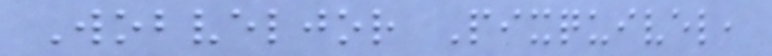Wobveljor Pixquivel,
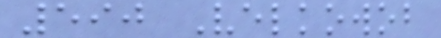590 Velkowob
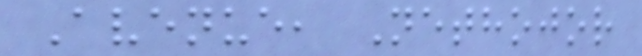Avenue, Nethojor
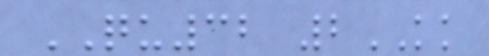QU32 2KK
